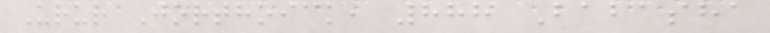Urur Jorthoick, 888 Babasha
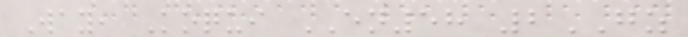Way, Koqui EN58 2GZ
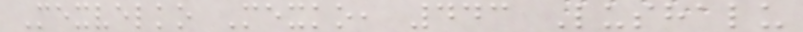Mexvelko Mexko, 443 Lushalu
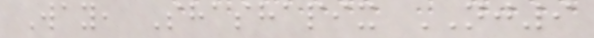Way, Shashapix NJ9
